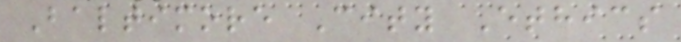Baltimore City Ethics
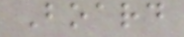Board
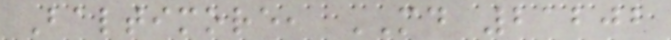Baltimore, MD 21202
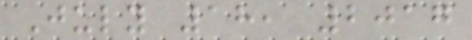July 18, 2017
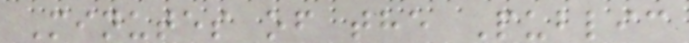Minutes of the Public
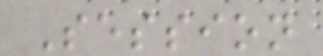Session
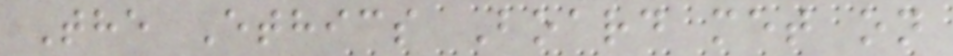The Ethics Board met on
